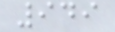949
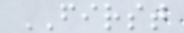FIRST
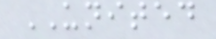UNITED
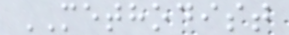METHODIST
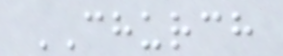CHURCH
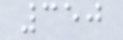350
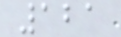121
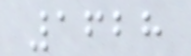1628
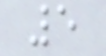5
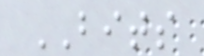BITS
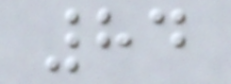84
